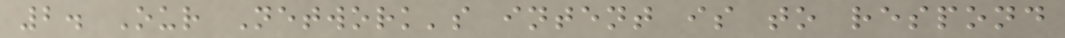2. Our Network's intent is to respond
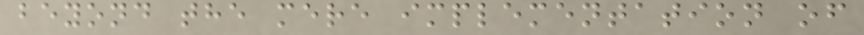beyond the mere implementation of
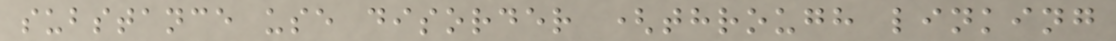substance use disorder (through linking
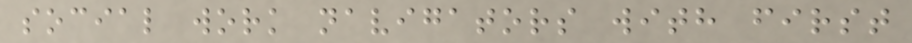social work navigators with first
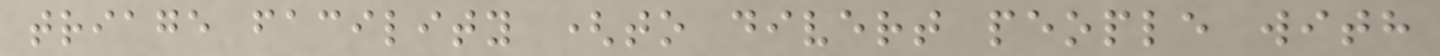triage facility (to divert people with
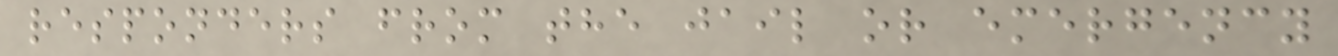responders from the jail or emergency
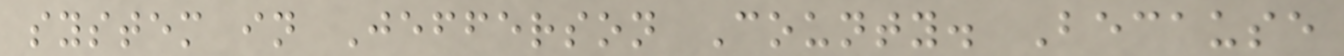system in Jefferson County. Because
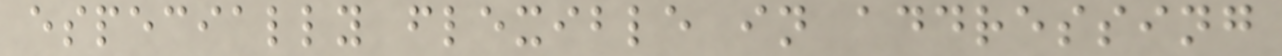especially flexible in addressing
